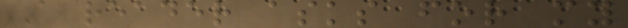A reader asks for my
